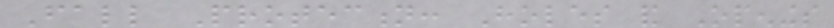Fall Protection: Holes and Openings
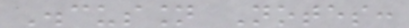Discussion Notes:
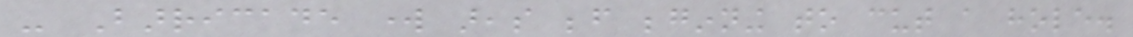- Barricade work areas before beginning to cut a hole.
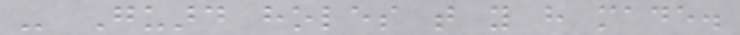- Guard holes that you have made.
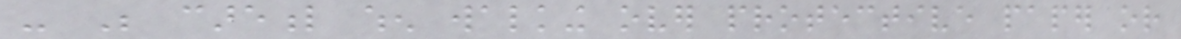- Be careful when walking over protective paper or
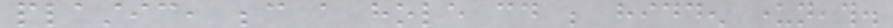plastic, because a hole could be hidden underneath.
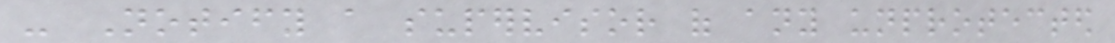- Notify a supervisor of any unprotected
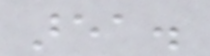area.
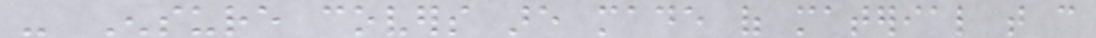- Ensure covers are made of material that can
